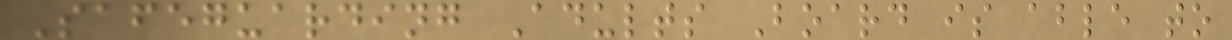Safeguarding Adults Board is able to
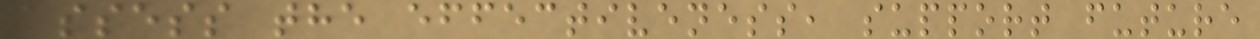assess the effectiveness, support future
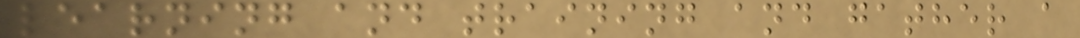learning and training and gather a
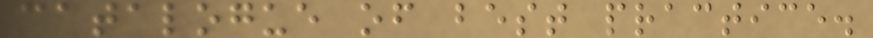catalogue of best practice.
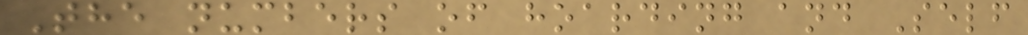The numbers of hoarding and Self
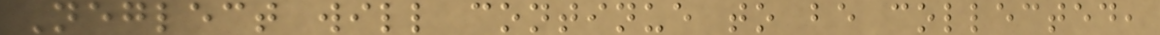Neglect will continue to be collected,
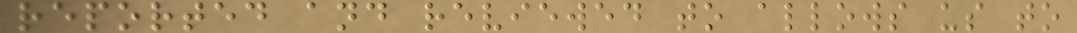reported and reviewed to allows us to
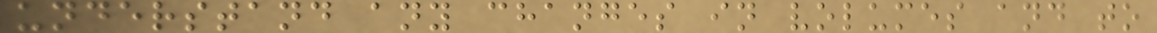understand any changes in volumes and to
